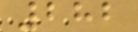282
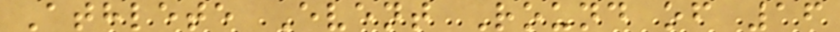Athlete Event Round of 16
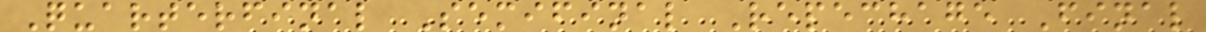Quarterfinal Semifinal Repechage Final
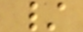/
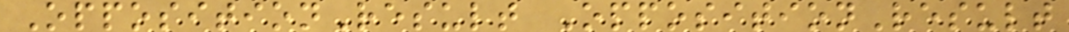OppositionResult OppositionResult
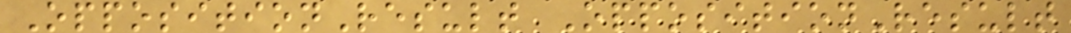OppositionResult OppositionResult
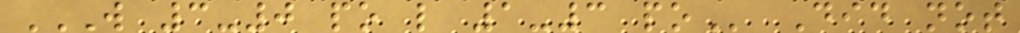W 3-0 PO L 1-3 PO Did not
